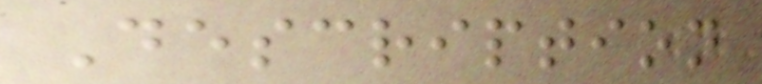Description
